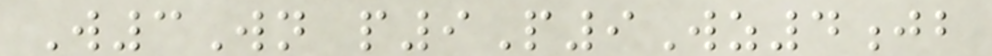W3Wn p9P9Wz4jb
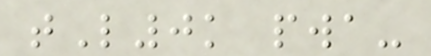tL0k pwa-
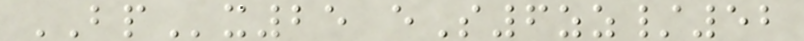BPx25 eS6zz/52
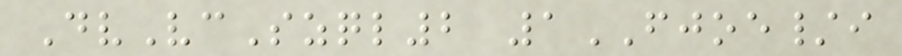DvVcSzql2 1FJOE/i
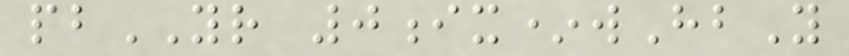pbYR 0ix*wHbY
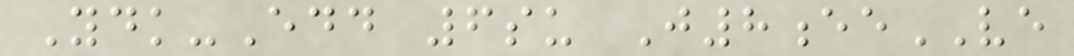Ydk-Edd 6su J8eeVE
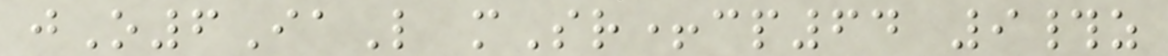jO6IaL mSr+cp64 9#z
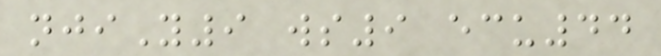njiY9 ws9 ecu44
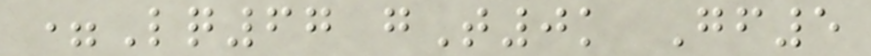=Lq67 gT0k Gf5
